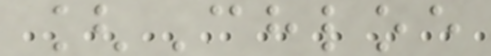[Chloe
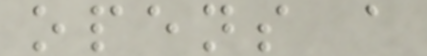opens a
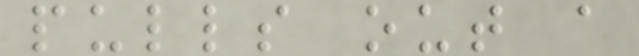pulls out a
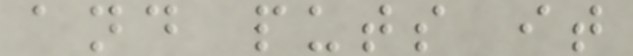and puts it
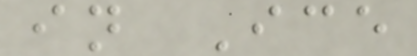in Ice
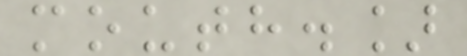mouth.]
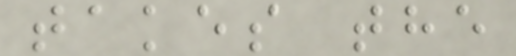takes the
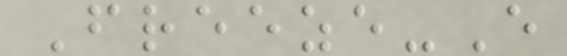Freeze-E
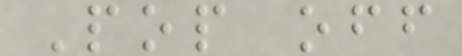Pop off
